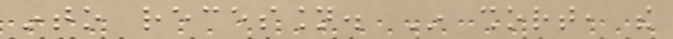into recession. In short, the
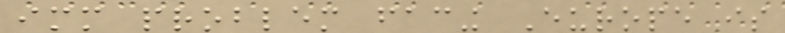immediate problem facing Europe is
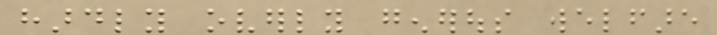hardly overly generous welfare
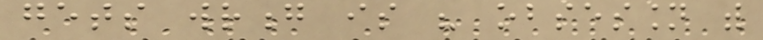gets wrong is his obsession with
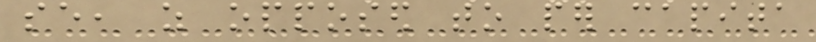se, as opposed to per capita
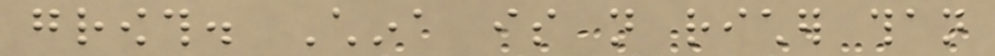growth. China is not richer than
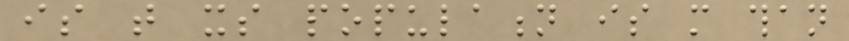is that its population is more than
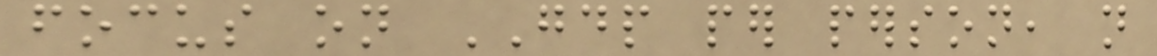focus on GDP per person, not
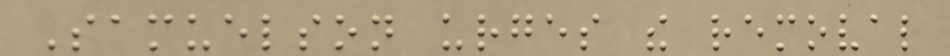Samuelson urges the removal
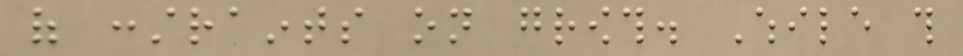of constraints on growth. While this
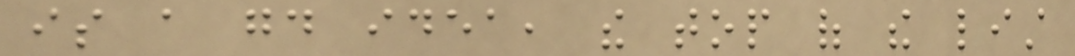is a good idea, the top of the list
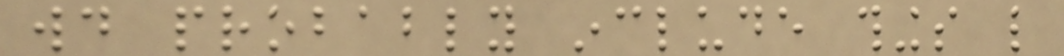would probably include things like
